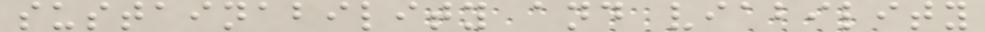sustainability and viability
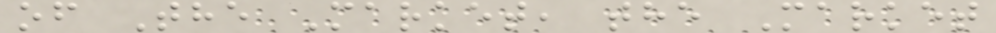of The Market, the Market
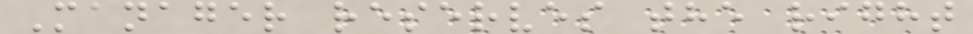Manager reserves the right
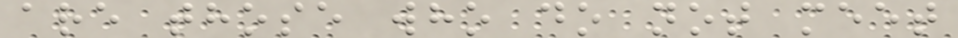are those who do not meet
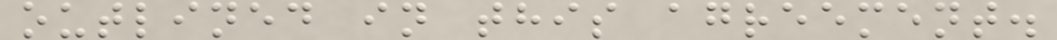outlined in this agreement.
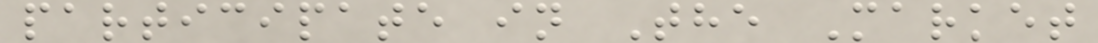participate in The Market
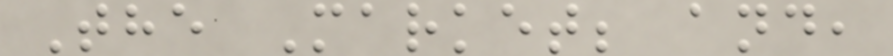The Market; and,
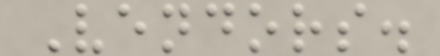Vendors.
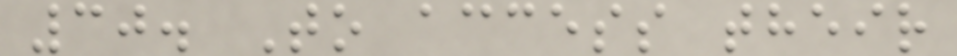30. To access their
